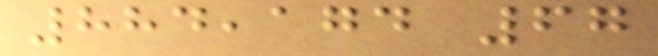884,174 67
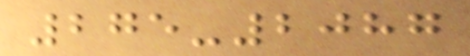275-2087
